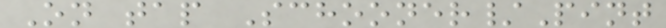On tap Schooner/Pint
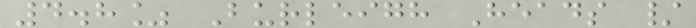4.8% Burleigh Heads /
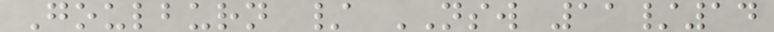Goulburn / NSW 11/14
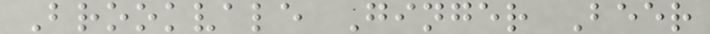Brookvale Ginger Beer
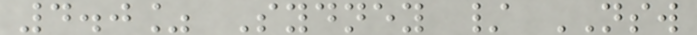4.0% Sydney / NSW
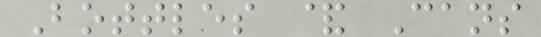Bottles & Cans
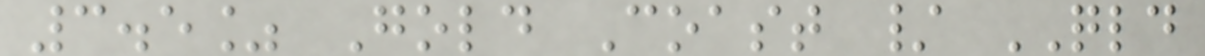3.5% Gold Coast / QLD
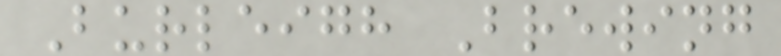Burleigh Brewing
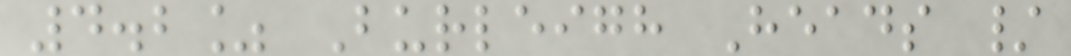4.2% Burleigh Heads /
